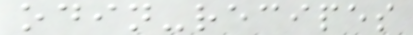odin-recipes
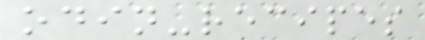odin-recipes
